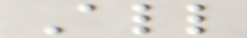All
